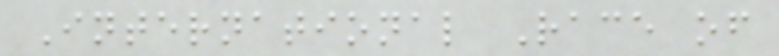International Race of
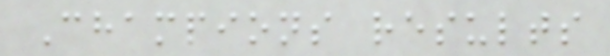Champions results
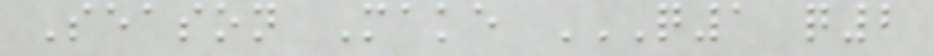Season Make Q1 Q2
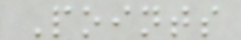Points
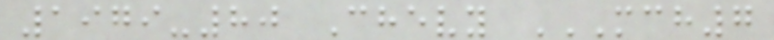1979-80 Chevy MCH7
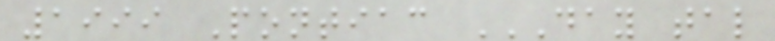1999 Pontiac DAY TAL
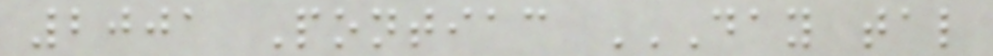2001 Pontiac DAY TAL
